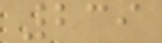239
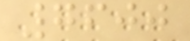7600
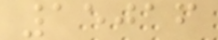15016
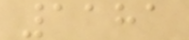1181
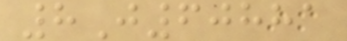8J60881
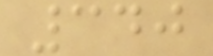340
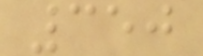350
